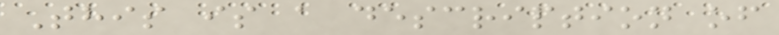This is a description of
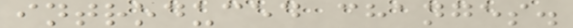introduced changes.
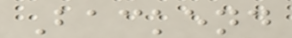Backend
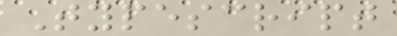Typescript
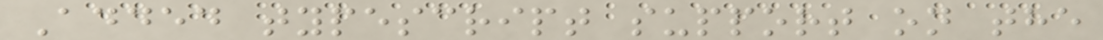Added typescript support on the
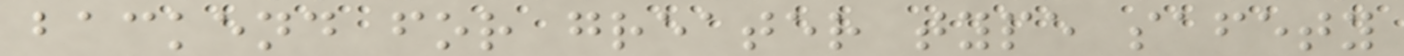backend for greater type safety
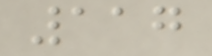117
